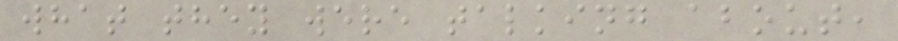what they were talking about,
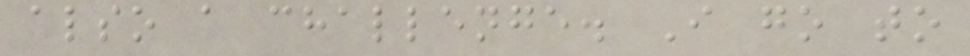also a challenge. I go to
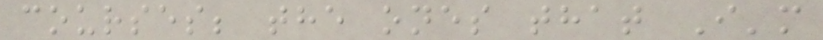courses; the ones that I'm
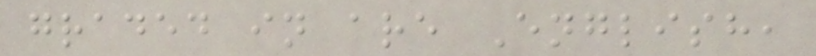graded in are English,
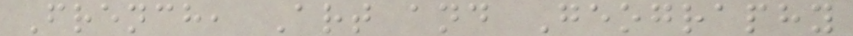French, Art and Geography
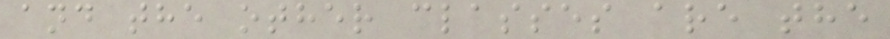and the other classes are the
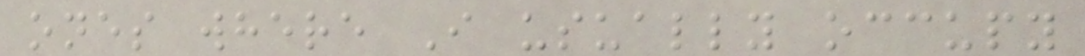ones where I usually occupy
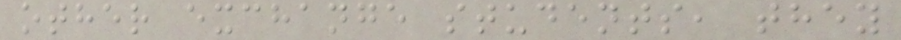other exchange students, they
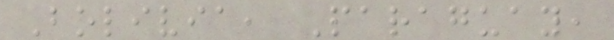Bolivia, Paraguay,
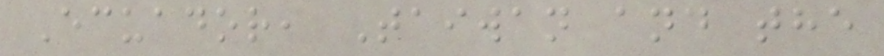Ecuador, Taiwan and the
